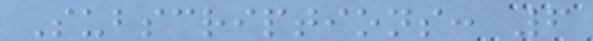Subscriptions: 6
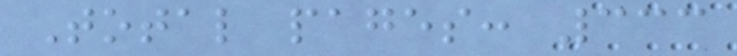Total pages: 333
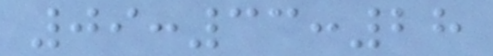09:33:28
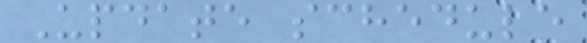Update schedule
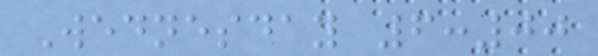Wednesday 6:00
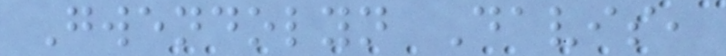Gwendolyn Davis,
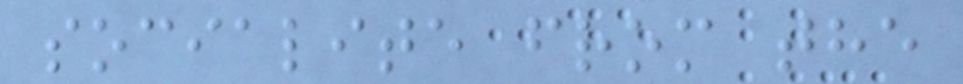socialite from the
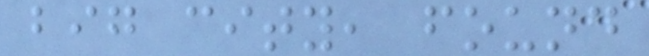big city, found
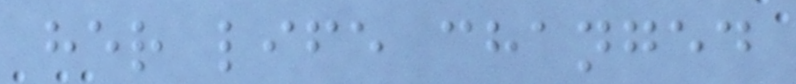her life changed
